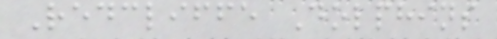Redcliffe Dolphins
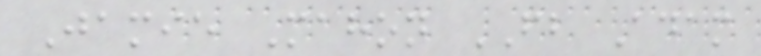Jamie Mahon FB Adam
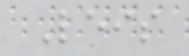Leis
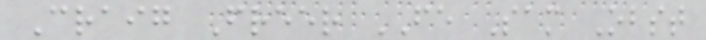Craig Freer FE Sam Obst
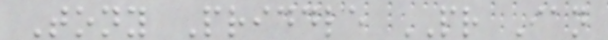Tony Priddle PR Ian
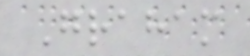Graham
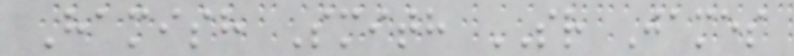Hamish Smith SR James
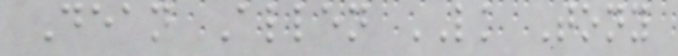Dean Allen LK Tony
